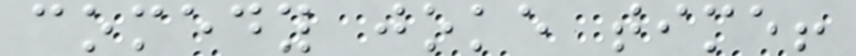comedy joke time!
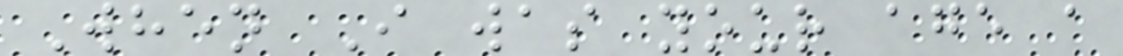When I was your age a
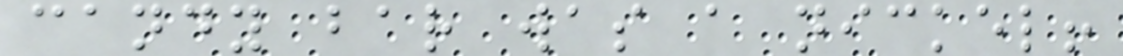candy bar was a nickel!
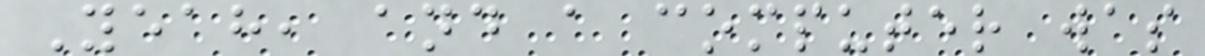Yeah, and a computer was
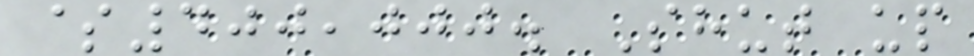$400,000. Shut up
